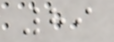89
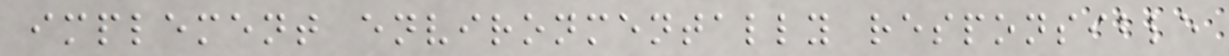implement environmentally responsible
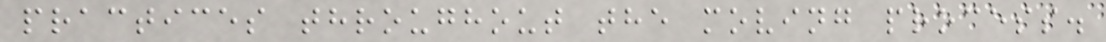practices throughout the moving process.
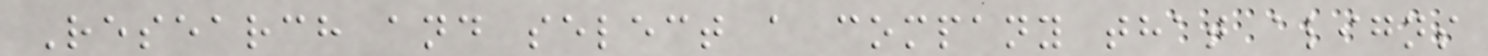Research and select a company that aligns
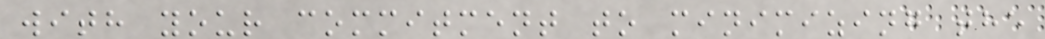with your commitment to minimizing the
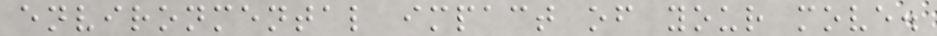environmental impact of your move.
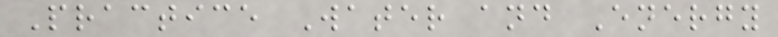Practice Water and Energy
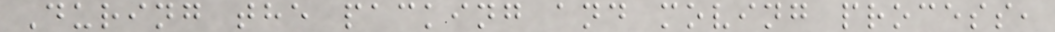During the packing and moving process,
